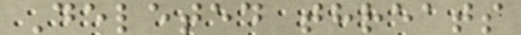Deleted threats
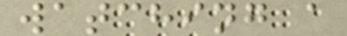watching a
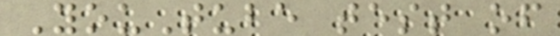YouTube test of
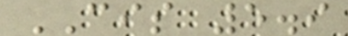CIS 5.9
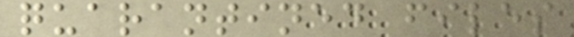quarantined files
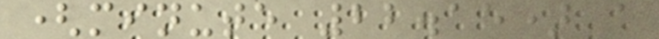(minute 22.15) a
